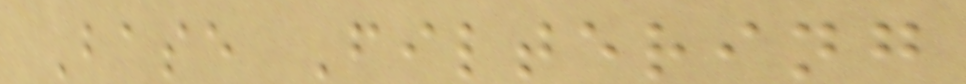Base Filtering
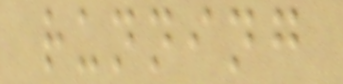running
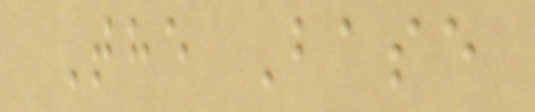The Base
